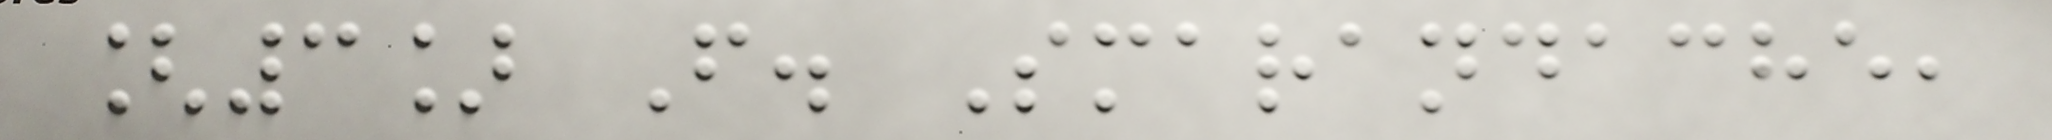[3] F. Smarandache,
